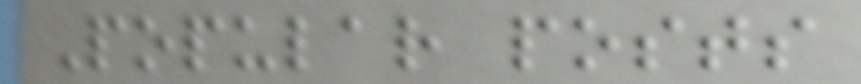Popular posts
